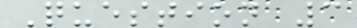Question 3
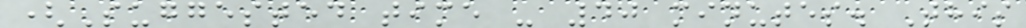(Suggested time - 40 minutes. This
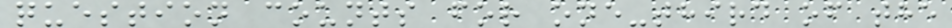question counts for one-third of the
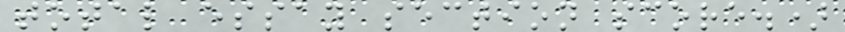total essay section score.)
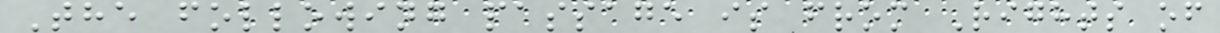The following passage is from Rights of
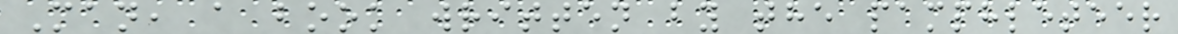Man, a book written by the pamphleteer
